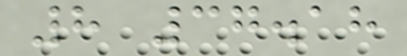8 37.18
